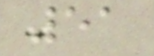51
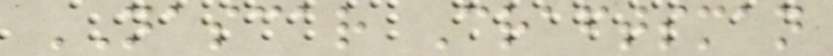NASCAR Craftsman
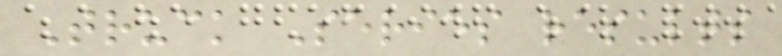Truck Series results
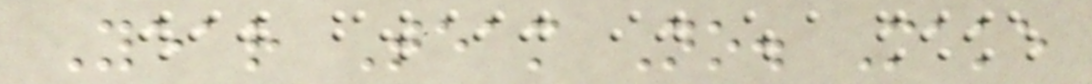Year Team No. Make
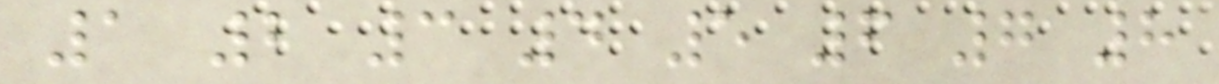1 2 3 4 5 6 7 8
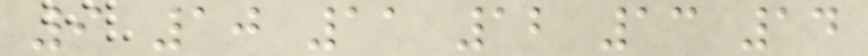9 10 11 12 13 14
